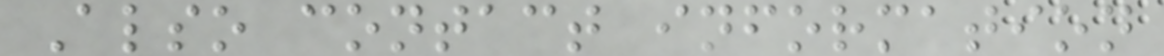Also contact information
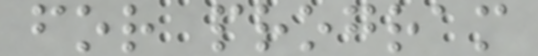for program
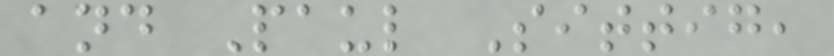and Paul Sittig,
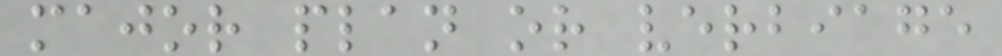major plan or verbiage
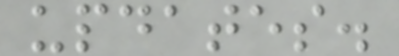updates.
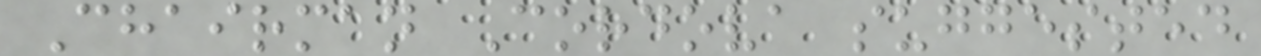Chairman Cordova suggested
